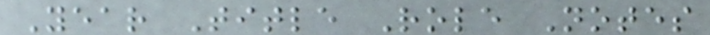Year Title Role Notes
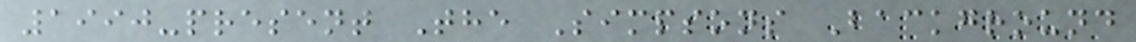1990-present The Simpsons Background
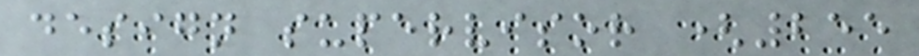design supervisor (255
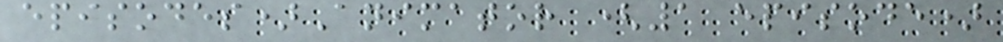episodes)Animator (1 episode)
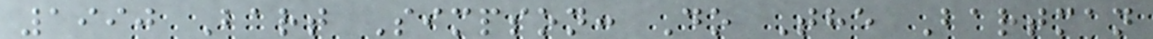1990 Bart Simpson: Do The Bartman
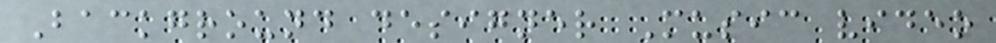Background designer Music video
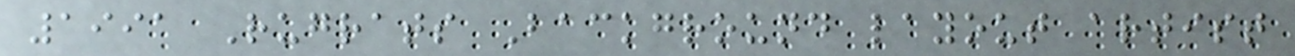1991 Rugrats Background layout artist
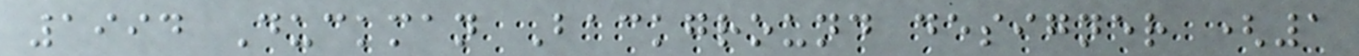1994 Duckman Background designer (1
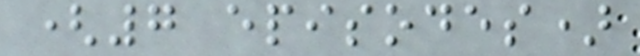(7 episodes)
